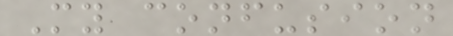My confusion
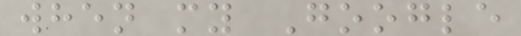when my Google
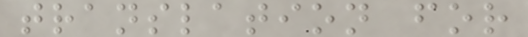translation for
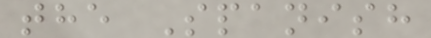the Spanish
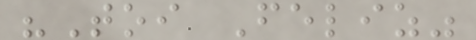"Toi Feliz"
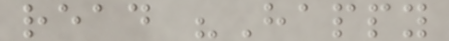read "Happy
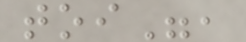toi",
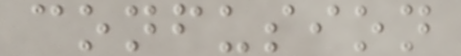confusion
